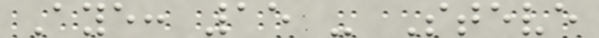Aye: 15 - Steve
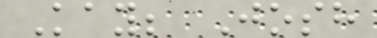Kay; Josh
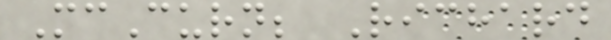McCurn; Richard
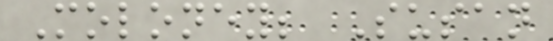Moloney; Susan
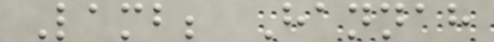Lamb; Hannah
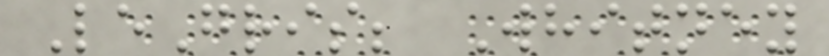LeGris; Whitney
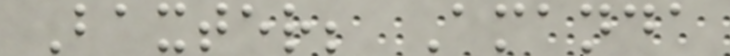Baxter; Amanda
